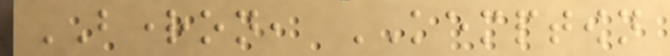BRIGHTON, KEMPTOWN
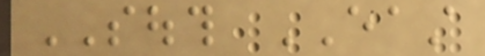SOUTH EAST
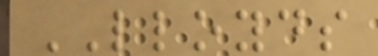LLOYDS
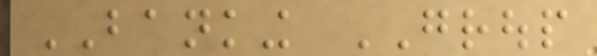BANKING GROUP
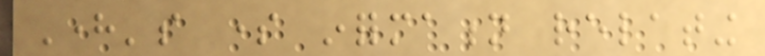Here's some information relating
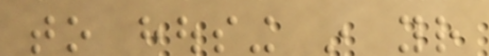to housing in your
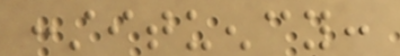constituency:
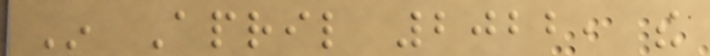In April 2022, the
